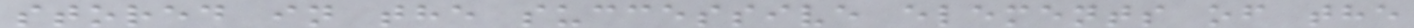stored in the successive elements of the
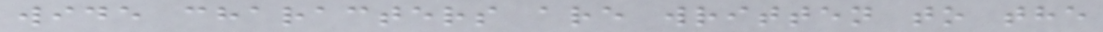wide characters are written to the
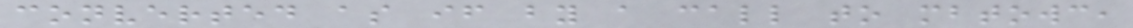converted as if by a call to mbtowc,
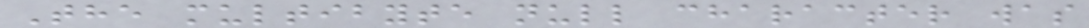The multibyte null character was
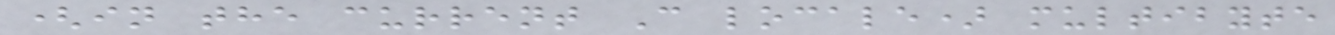(in the current C locale) multibyte
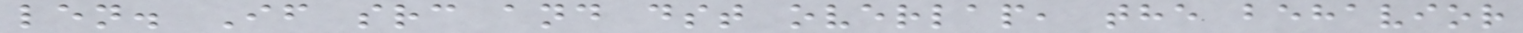len. If src and dst overlap, the behavior
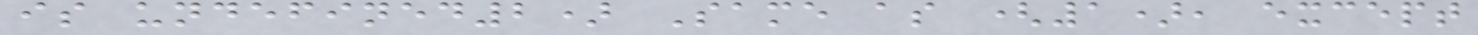is undefined2) Same as (1), except
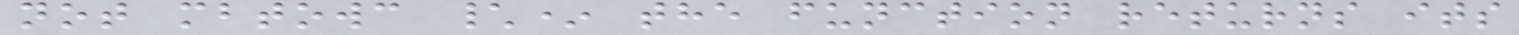not mbtowc \* the function returns its
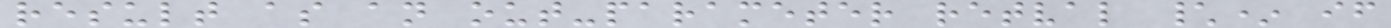result as an out-parameter retval \* if
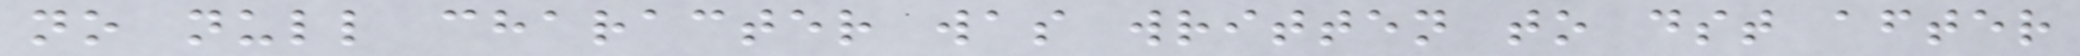no null character was written to dst after
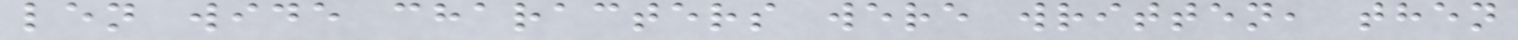len wide characters were written, then
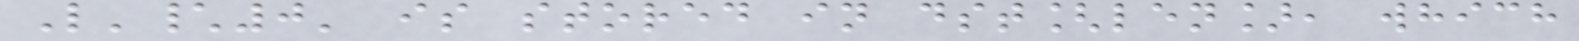L'\0' is stored in dst[len], which
